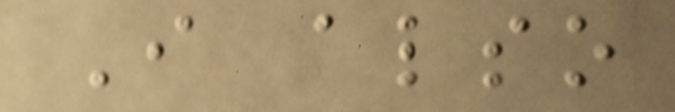I also
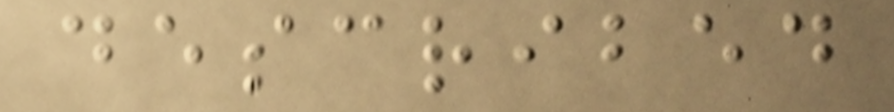described
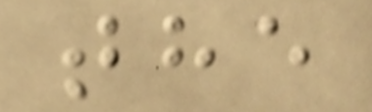the
